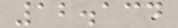12.134
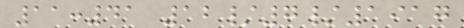11:41 12/7/1917
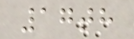17th
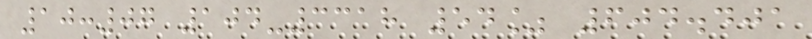10:07 104-3318 54% 604.401
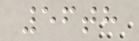56th
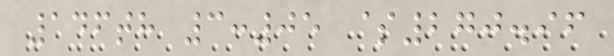146th 3:05 $270.96
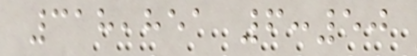318,851 6:50
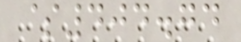$404.74
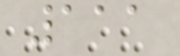111
